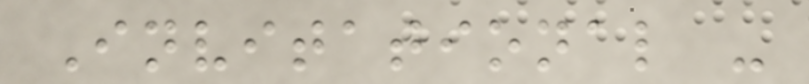Invitational -
